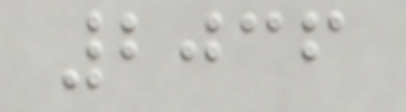2036
